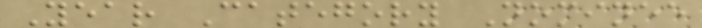Year Category Nominee
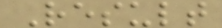Result
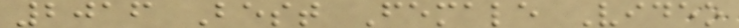2016 Best Female Video
